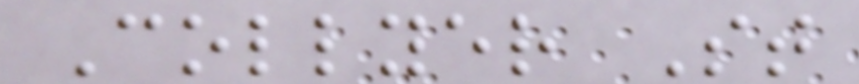Collyer St
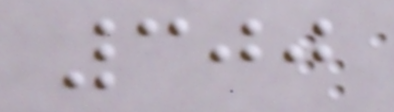300
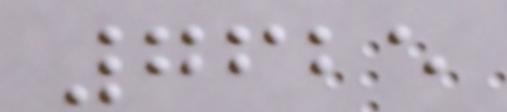7625
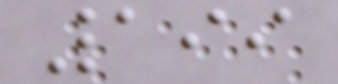199
